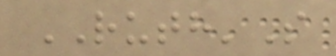RUTH'S
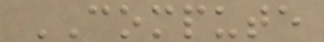COMPUTE
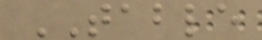TABLE
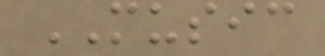MUSIC
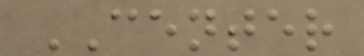CENTER
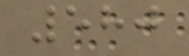580
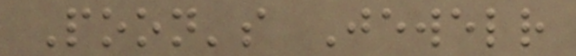Poon's Jewelr
